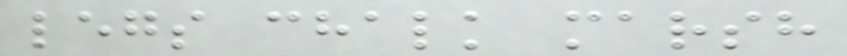legs chalk marsh
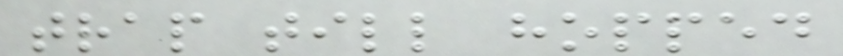trap till hopped
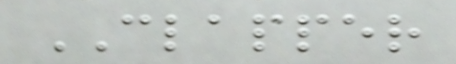CLAPPER
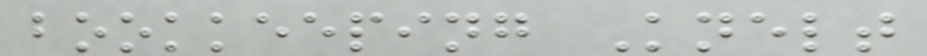bookkeeping Knelt
